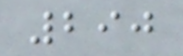290
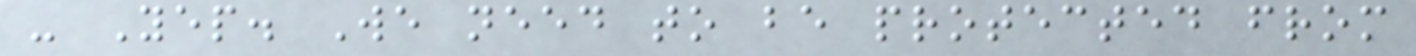- Yep. We need to be protected from
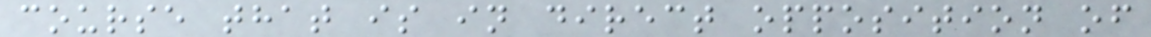course that is in direct opposition of
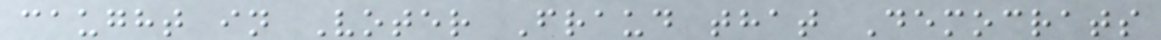caught in Voter Fraud that Democrats
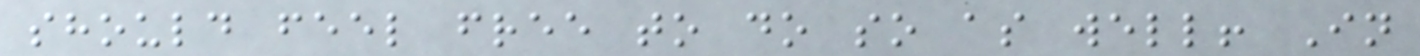should feel free to do so as well! In
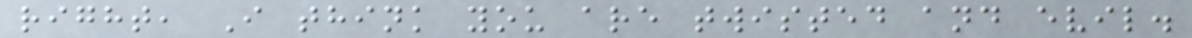right, I think you are twisted and evil.
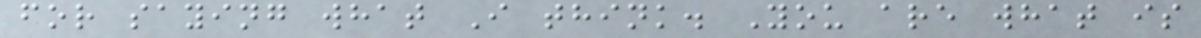for saying what I think. You are what is
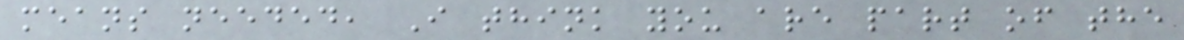means needed, I think you are part of the
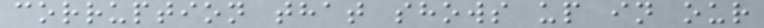corruption that shows up in our
